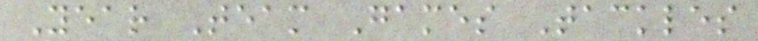Year Team Games Tackles
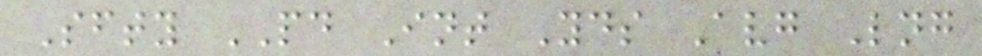Sfty PD Int Yds Avg Lng
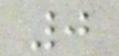0
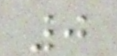0
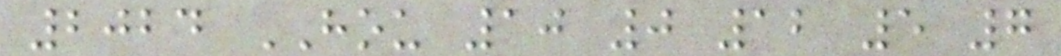2024 HOU 10 0 12 5 7
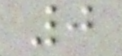0
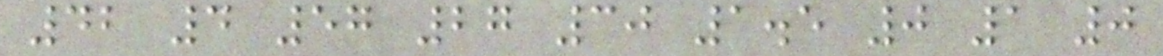42 4 57 27 30 1.5 0 1 0
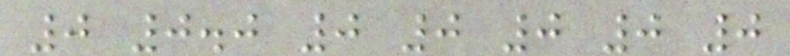0 0.0 0 0 0 0 0
